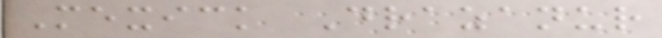Mexick Drazanur
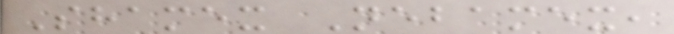Shamex Nebamex,
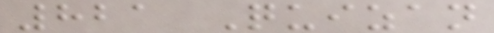821 Quizan
